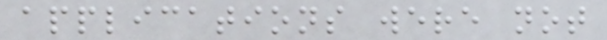applications were not
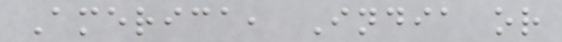America, India or
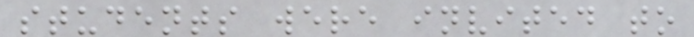students were invited to
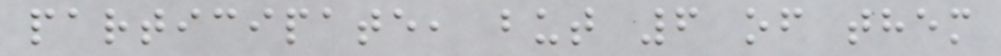participate, but 6 of them
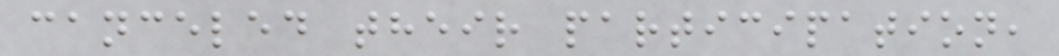canceled their participation,
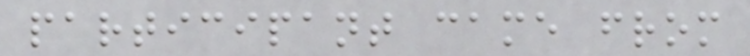participant came from
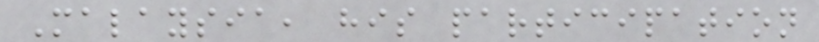Malaysia, his participation
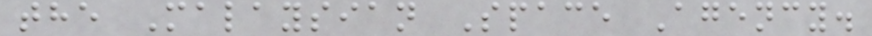the Malaysian Space Agency.
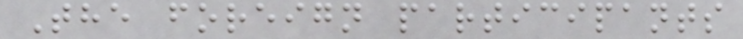The foreign participants
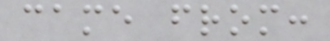came from:
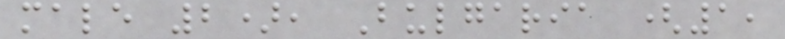male 2), Bulgaria (1,
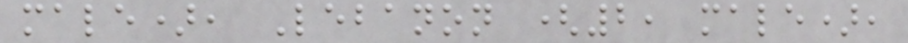male), Lebanon (2, male),
